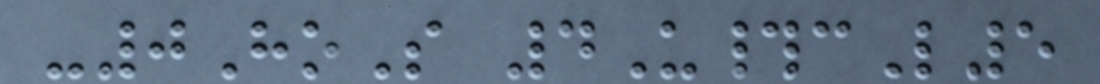-0HoS 4U#cL5
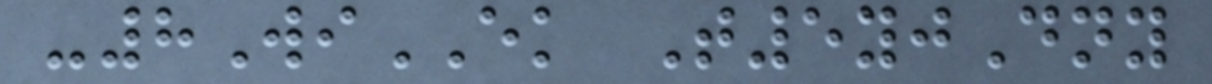-8WiEK T5yjDny
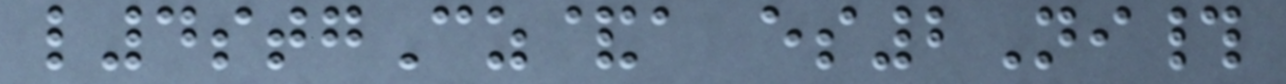l4stgCz&a es2Ni#
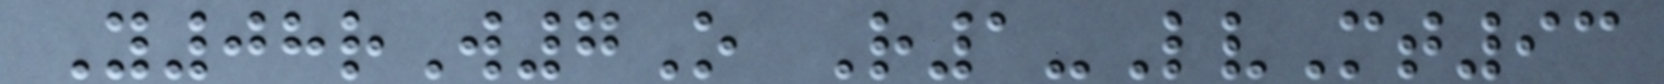Y08rW7O R1-LvMt93
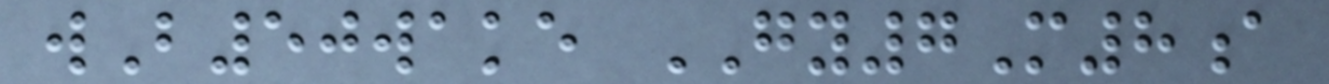wB50wake GY7M8a
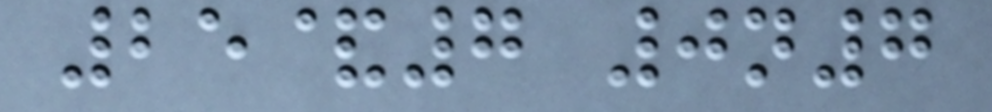25&7 0n7
